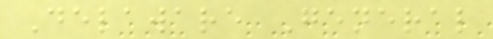Delaware General
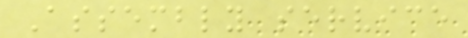Assembly service
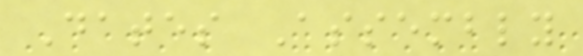Dates Assembly
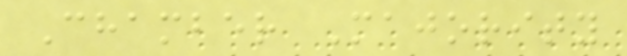Chamber Majority
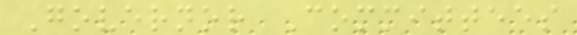Governor Committees
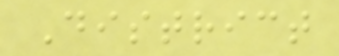District
